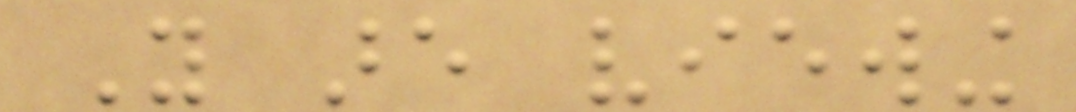You are viewing
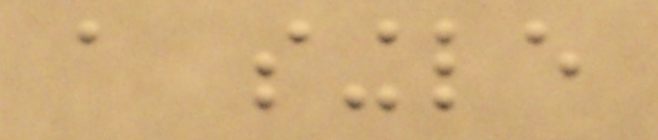a single
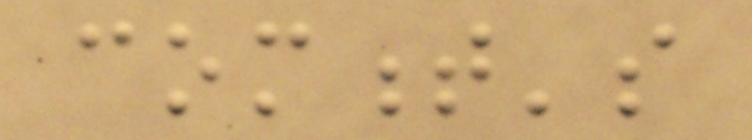comment's
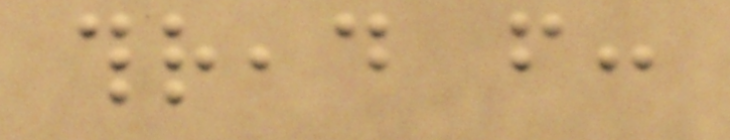thread from:
